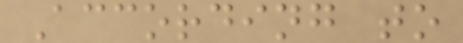According to
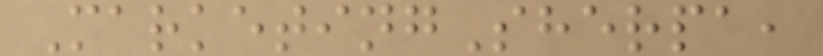MarketingSherpa,
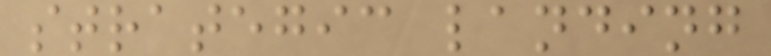strategic landing
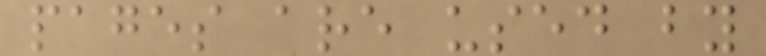pages are used by
